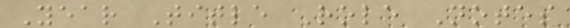Year Title Role Notes
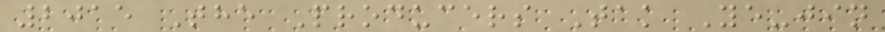2015 The Producers Tak Ye-jin
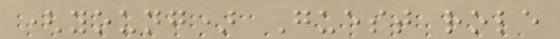(young) Guest role
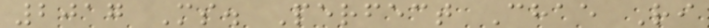2017 Ms. Perfect Chae Ri
